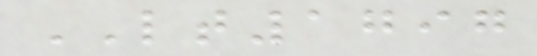LT1797
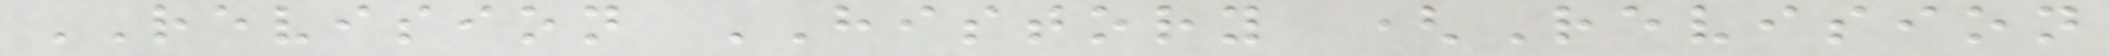REVISION HISTORY (Revision
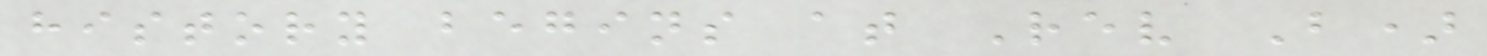history begins at Rev B)
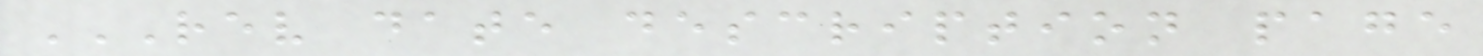REV DATE DESCRIPTION PAGE
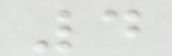4
